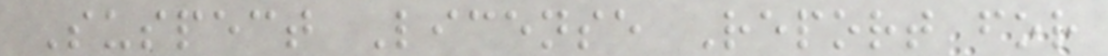Suspect License Report for
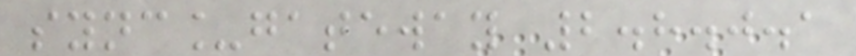sync_gateway 2.8.0.1
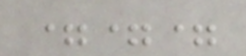===
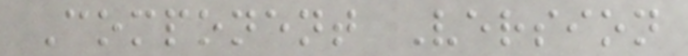Component Version
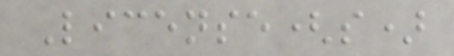License(s)
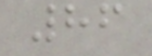86
